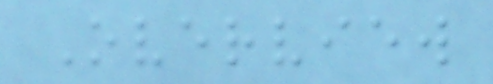Overview
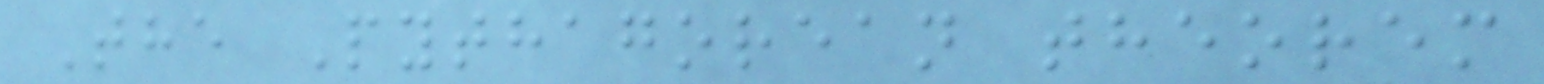The Pythagorean theorem
